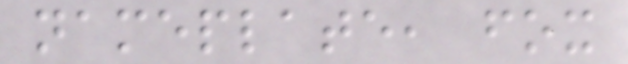nameplate, fox
